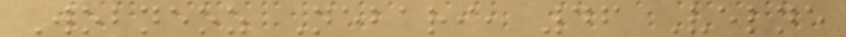Wobneoz Nebari, 46 Velne
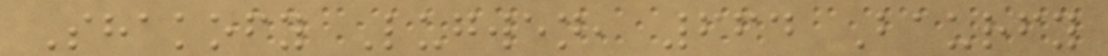Shakofy Lugwen, 664 Baurfy
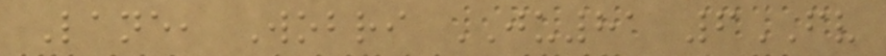Lane, Wobri JU81 6FV
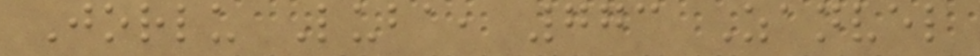Jorlu Luba, 773 Zanvel
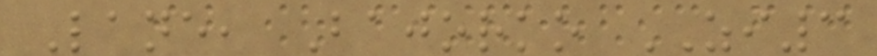Lane, Bajorko ZI3
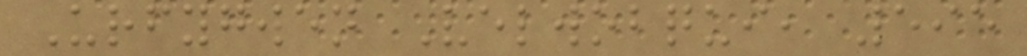Urfygwen Velwobqui, 595
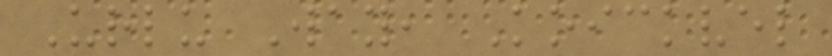Urlu Way, Koickvel
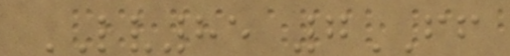LV85 7FF
